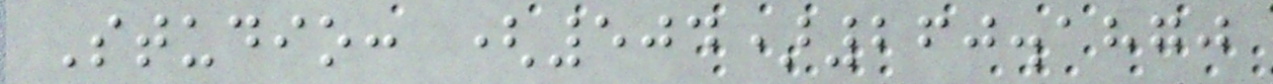Studio: (504)260.1870
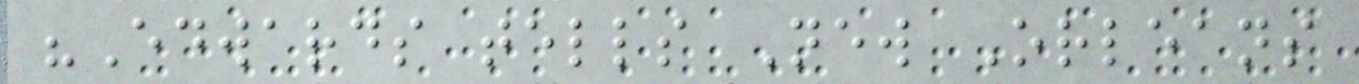"Edwards tells New Orleans
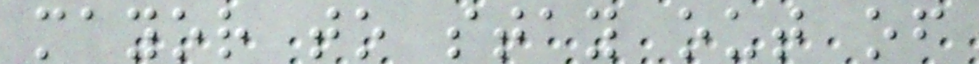mayor to stay out of
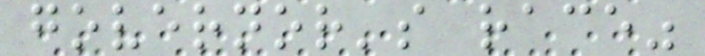governor's race"
